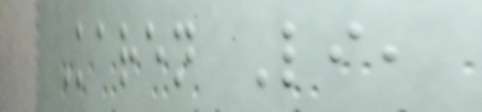Karen Li,
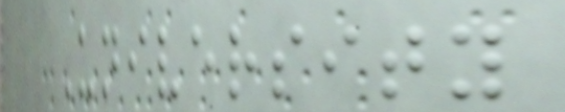University
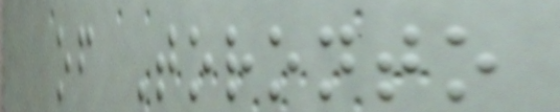of Toronto
